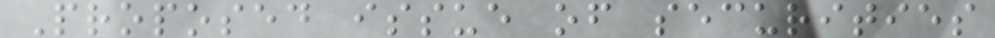Proposed issue of securities
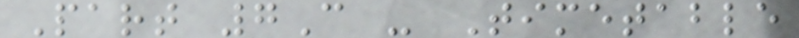Part 7C - Timetable
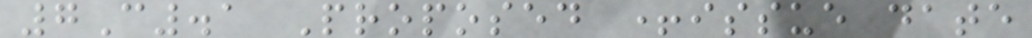7C.1 Proposed +issue date
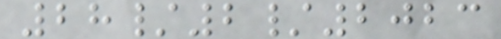28/2/2023
